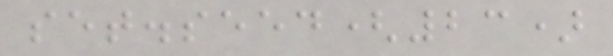set.seed(23)
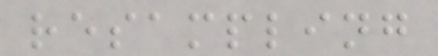resampling
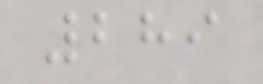289
